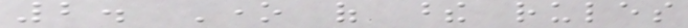2. One of these rules
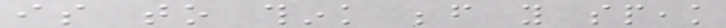is to think before you speak
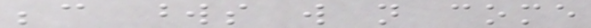because words will not come
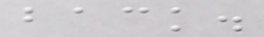back.
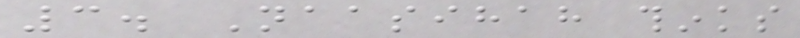3. Naasihah thinks
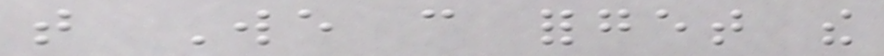that We can forget the
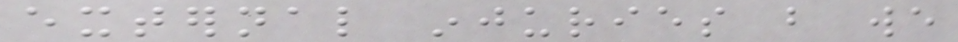external injuries but we
